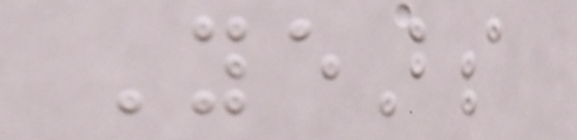Years
